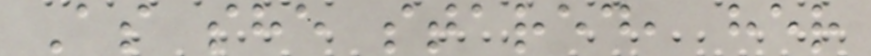As she stared, her
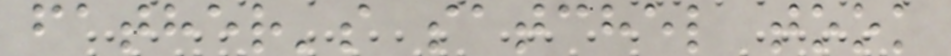father's satchel took
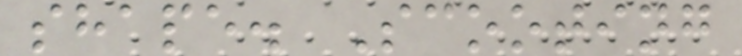shape. Scooting
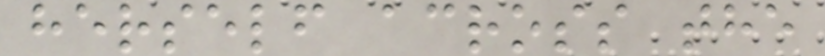herself across the
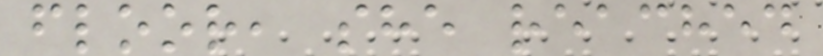floor, she reached
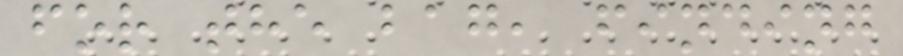for the bag, finding
